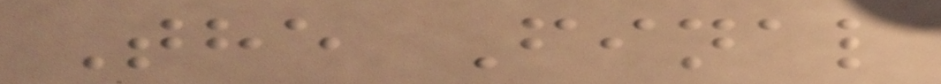The Final
